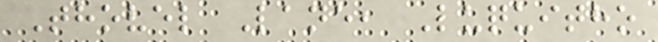Thovel Lane, Luquitho
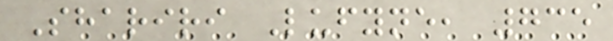Shariri Lufyne, 735
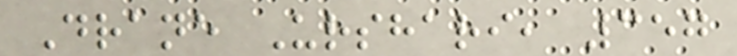Drane Urshari, 357
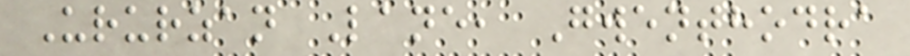Ururzan Lane, Gwenthodra
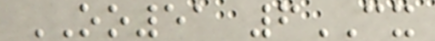OO51 6CX
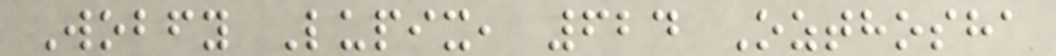Wobfy Lupix, 624 Ozthosha
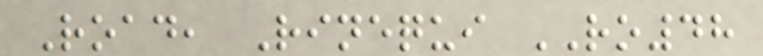Road, Rinequi RO48
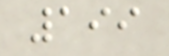199
